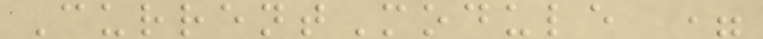CurrentModule =
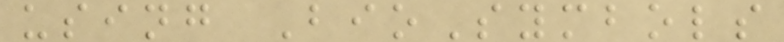using BioSymbols
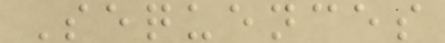Sequences
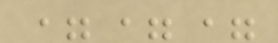===
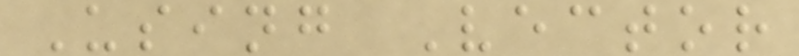Using Vector
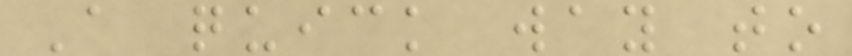A quick way to
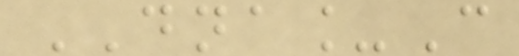DNA_C
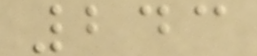243
